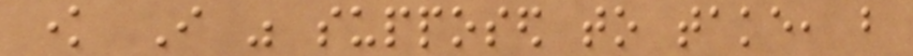know I was supposed to take, but
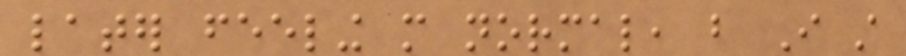later feeling more normal, but I still
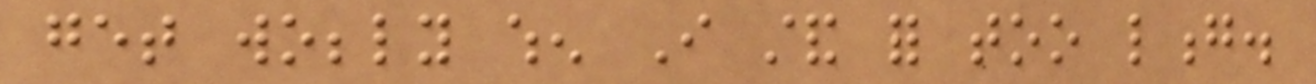get wobbly when I stand for too long.
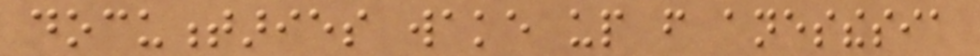documentaries wake up from anesthesia
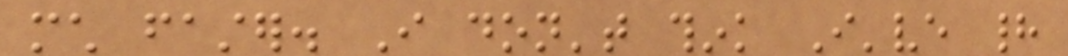much faster. I don't think I've had
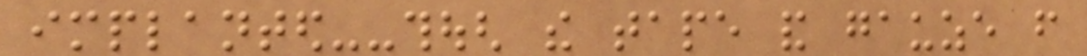implanted--though the tape and gauze from
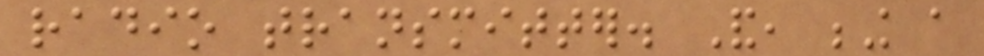radio transmitter. And, being a
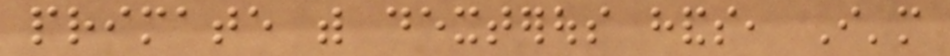primate with dexterous hands, I'm
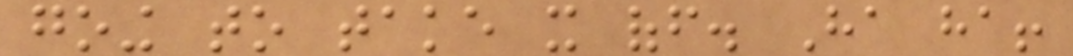going to take it off. Ha ha!
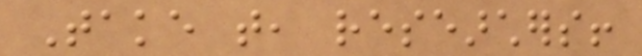Take that, researchers!
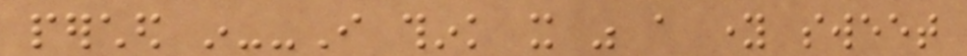perched in--I think it was a young sweet
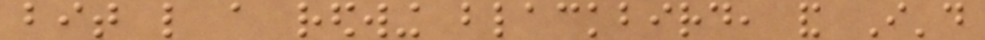bit like a redwing blackbird, and I'd
